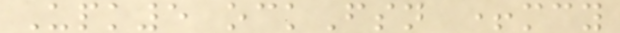Upk5 ockFsn +mcy
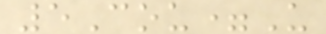5Cou=U
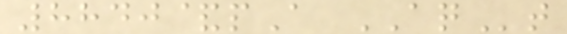8840&pA AQt
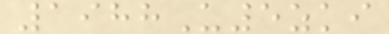1988U5zki
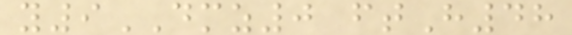y9DMZ0 ftH48
